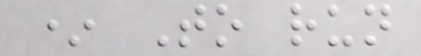* To run
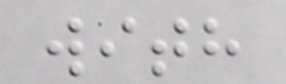with
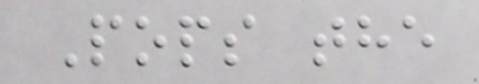Pops the
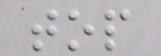top
